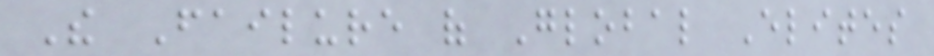The Failure of Global Elites
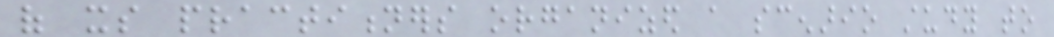of its practitioners organized a scenario study to
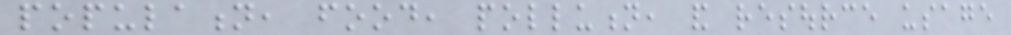population, food, pollution, and resource usage
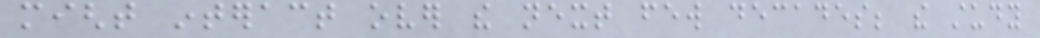might interact over the next few decades; the study
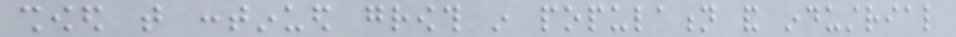showed that continued growth in population and industrial
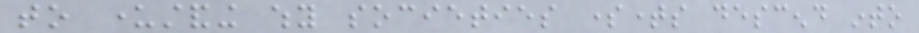to understanding why societies sometimes descend into
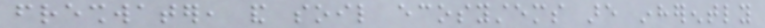freshwater, and soil ecosystems are inherently
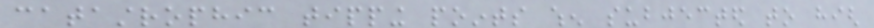catastrophic tipping points when subjected to high
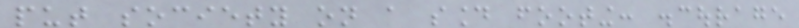put society on a sound footing: discourage
